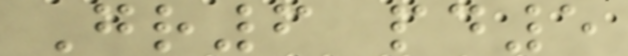Gr6 pd5
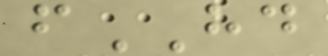fHD
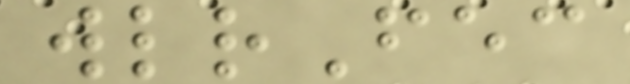wlrFec
